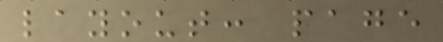layout: page
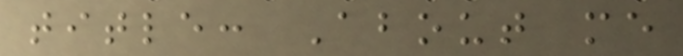title: About me
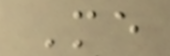Me
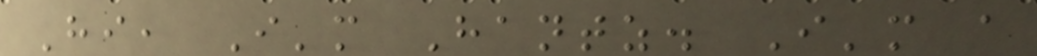Hi, I'm Hantz. I'm a
